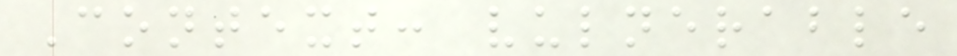Context: vulnerable
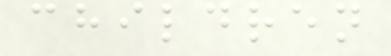children
